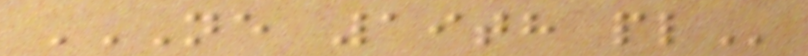NE 19TH PL
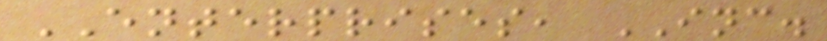ENTERPRISES, INC.
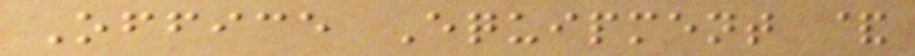Office Equipment &
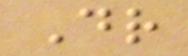Dr
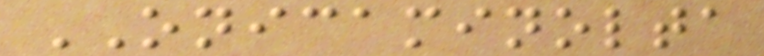ONICAMINOLTA
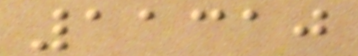11310
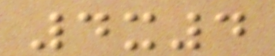4x4
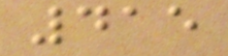415
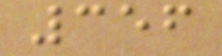356
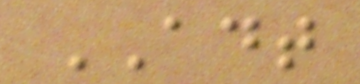ADT
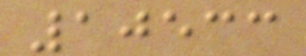10533
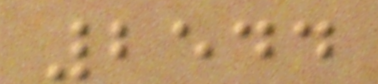2544
